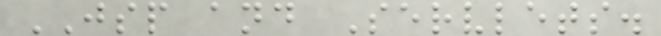JSP and Servlets.
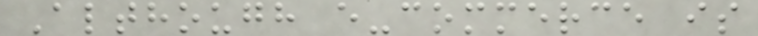Although e-commerce is
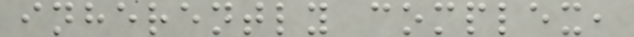inherently complex,
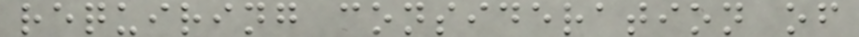requiring consideration of
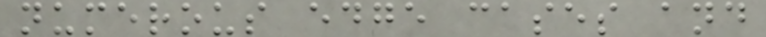numerous edge cases and
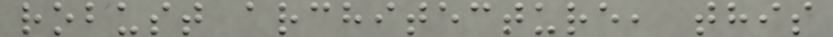robust architecture, this
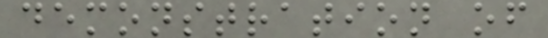demonstration of
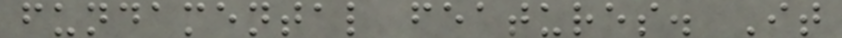fundamental features. It
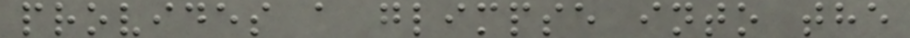provides a glimpse into the
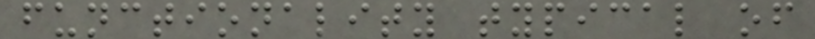functionality typical of
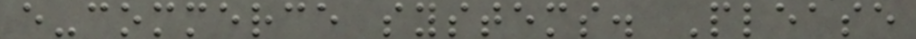e-commerce systems. Please
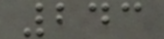243
